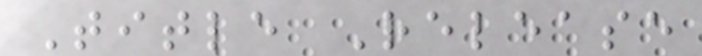Title Release
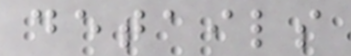details
